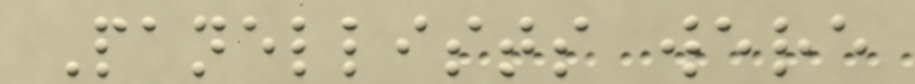Panellists were
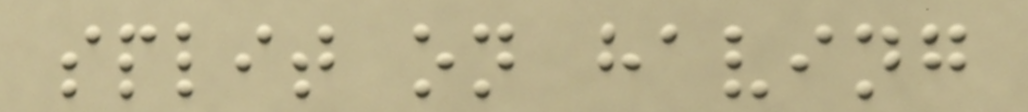split on having
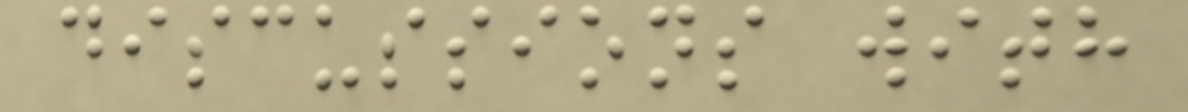discussions with
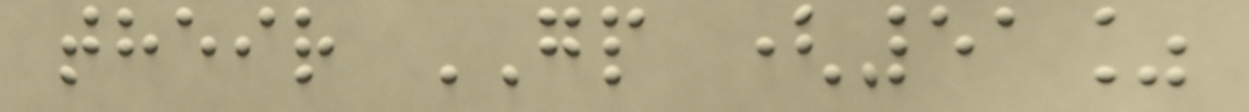their GP (51%
